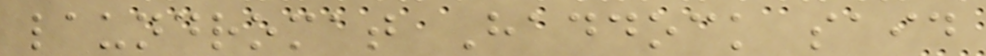laundromat Haddock said
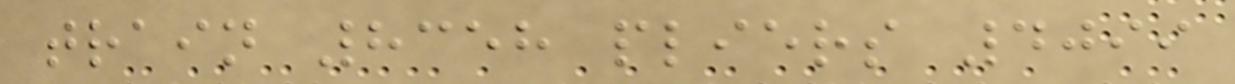train 8358 pliers 4099
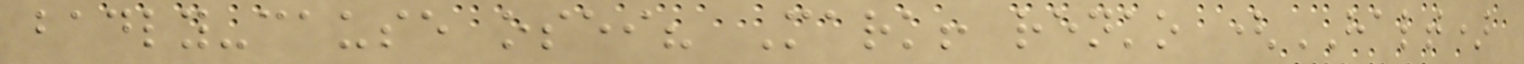badly-cause osei? Mark! renko (HALT)
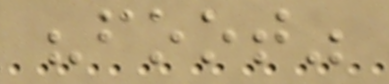"foot"
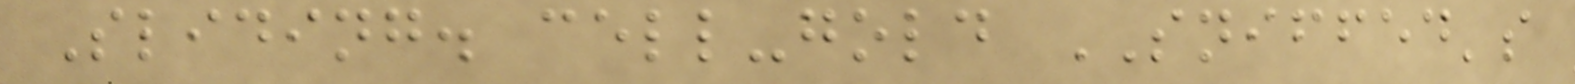Sliding. cell-gold SNIFFED's
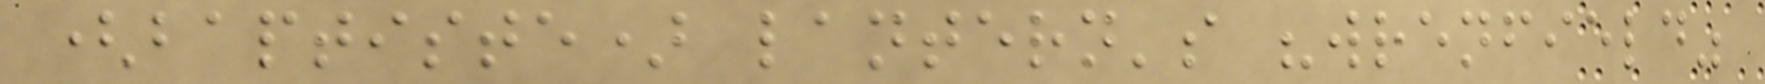(baptiste) lantern's "wrenfield"
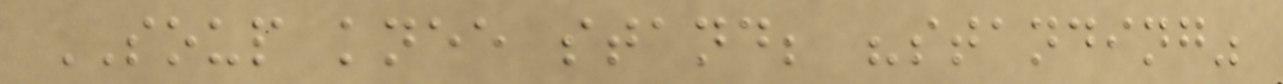SOUP knee stand; "standing"
